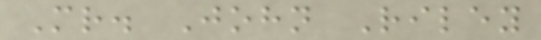Mr. John Riley
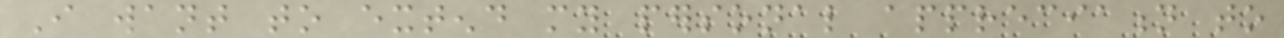I want to extend my personal appreciation to
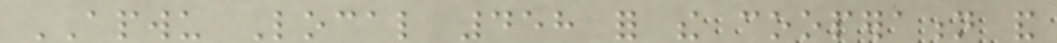APWU Local 458 for the cooperation and
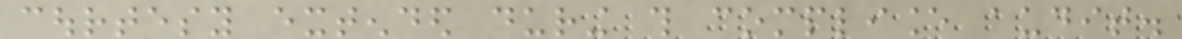courtesy extended during this compliance audit.
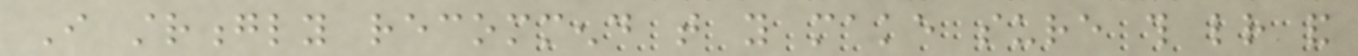I strongly recommend that you make sure this letter and
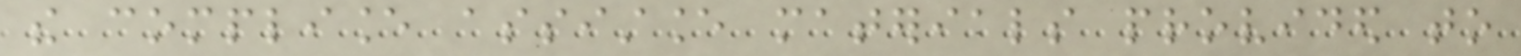the compliance assistance materials provided to
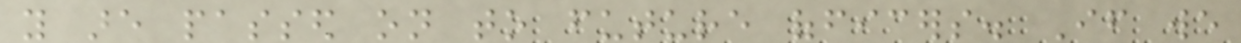you are passed on to future officers. If we
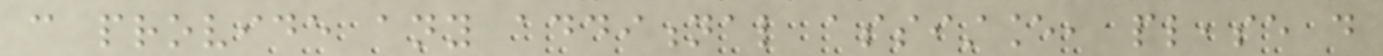can provide any additional assistance, please do
